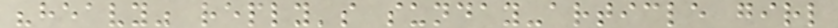"heavy" reply's sunday-article girl
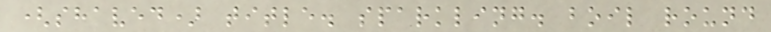(shaved) title. sparkling. boil round
